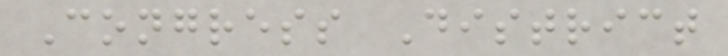Congress District
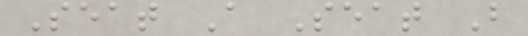Seat A Seat B
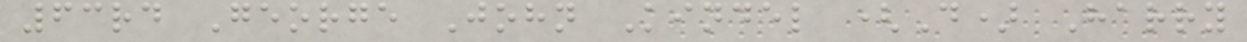63rd George John Kindel (D) Harry
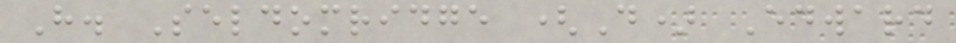H. Seldomridge (D) Edward
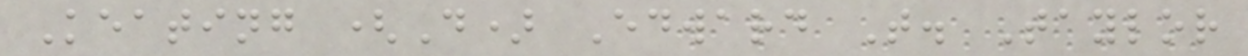Keating (D) Edward T. Taylor
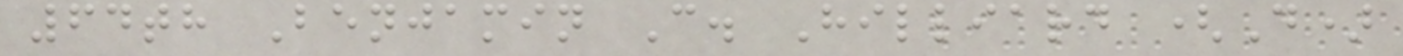64th Benjamin C. Hilliard (D)
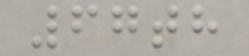67th
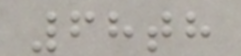68th
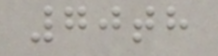70th
